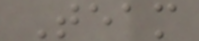Team
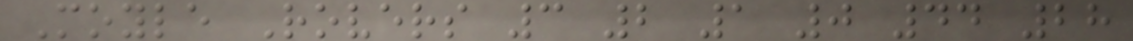Moyle Rovers 3 2 1 0 44 28
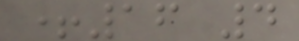+16 4
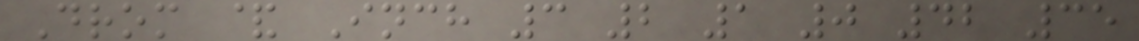Drom & Inch 3 2 1 0 42 35
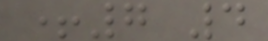+7 4
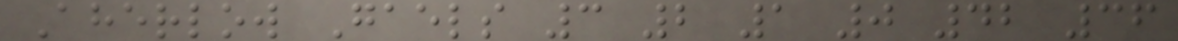Aherlow Gaels 3 2 1 0 42 36
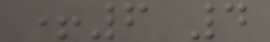+6 4
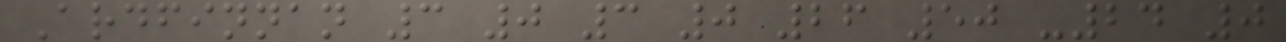Ardfinnan 3 0 3 0 26 50 -24 0
